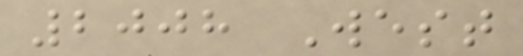2008 West
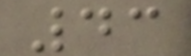43
